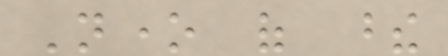None of these
